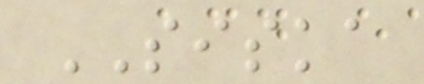SISKA
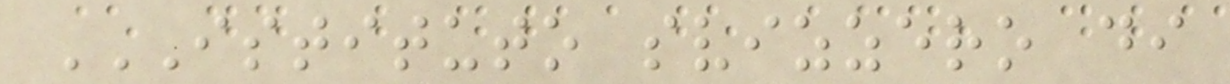ISTITUTO SVIZZERO DI
